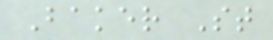Baker St
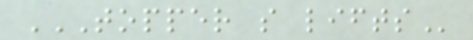TOPPER S LIFTS
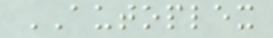AUTOPLEX
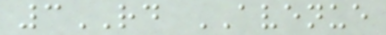3RD AVENUE
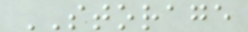STORAGE
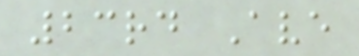23rd Ave
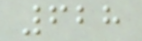628
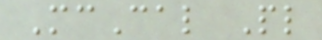McCal Pl
